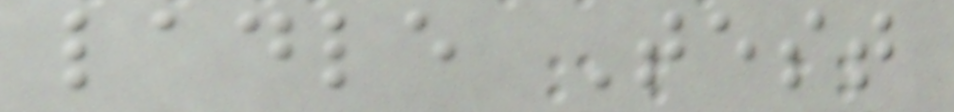ladle Test
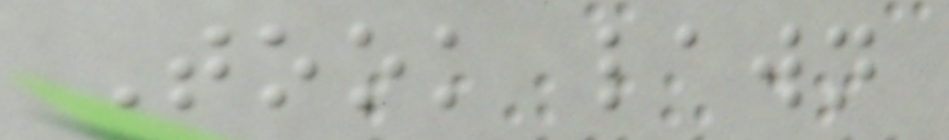Took lawn
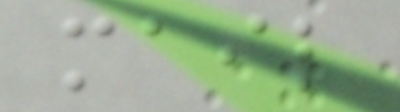mail
